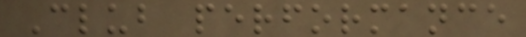Club performance
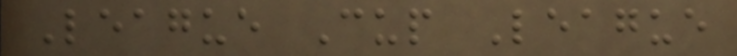League Cup League
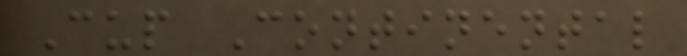Cup Continental
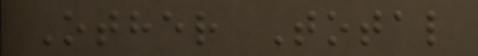Other Total
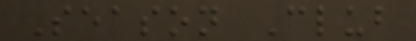Season Club
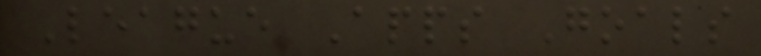League Apps Goals
